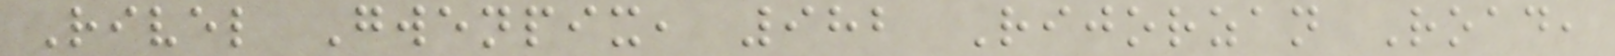Rivel Gwenpix, 982 Rijorzan Road,
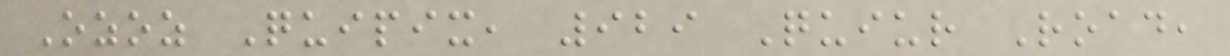Ozoz Quipix, 929 Quiur Road,
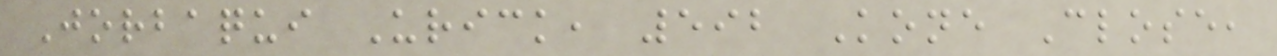Jorbaqui Urick, 592 Kone Close,
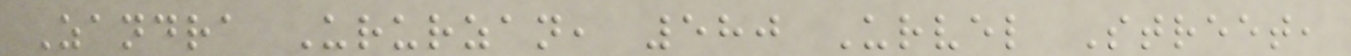Zandra Ururzan, 580 Urvel Street,
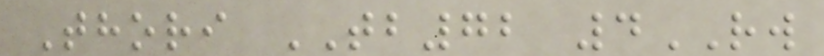Thori TB72 4RW
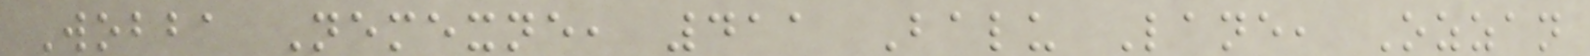Wobba Nemexne, 411 Balu Lane, Ozzan
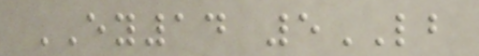EY14 5LB
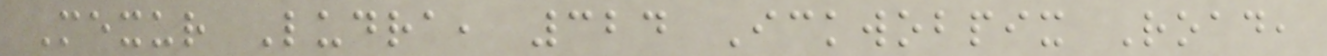Mexur Ludra, 324 Ickwobpix Road,
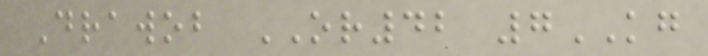Drawob OR42 7KG
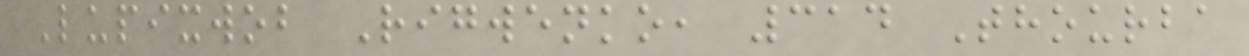Lupixwob Rigwenko, 314 Thourba
